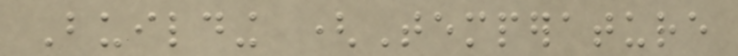Building (Temperature
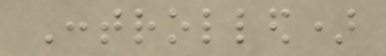Controlled)
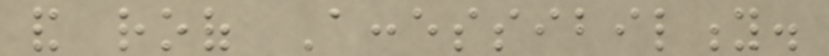and roof Accessibility.
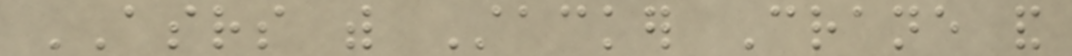ASRS with Stacker Crane and
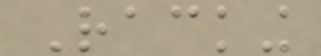Racking
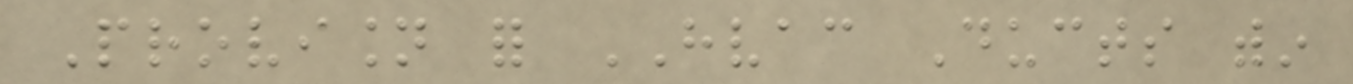Provision for HVAC Ducts within
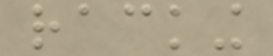racking
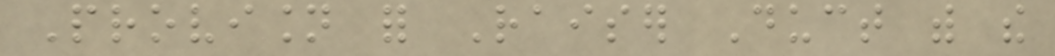Provision for Raiser Duct with the
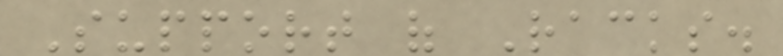Support of Racks.
